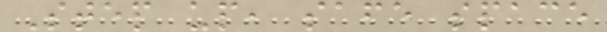Step up, safe space
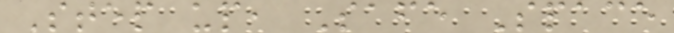Step up, Safe Space
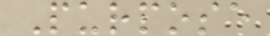Purpose
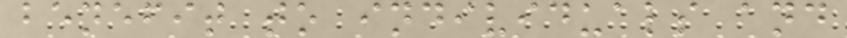benefit to individuals and
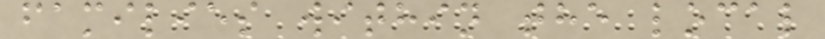families within the local
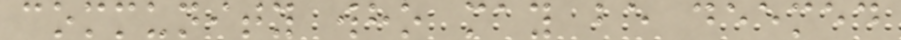community who may be deemed
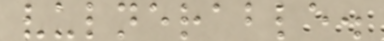vulnerable.
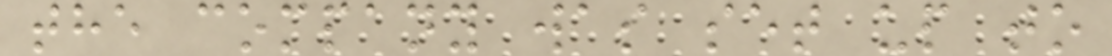the company was set up to
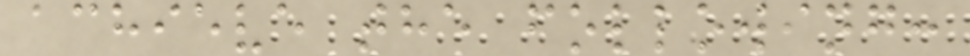achieve the following:
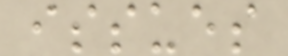issues
